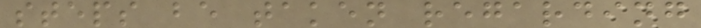steps be taken regarding
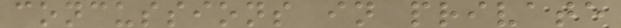concussions in private
